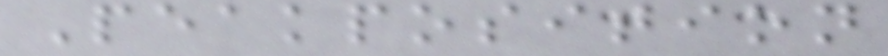Peakposition
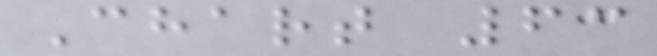Chart 63
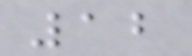12
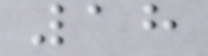18
